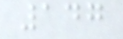147
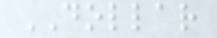DOLLAR
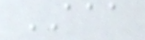AAA
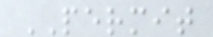PERMIT
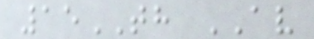15TH AV
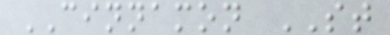CINNAMON ST
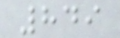849
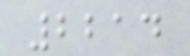2214
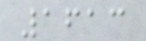1613
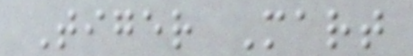Tiger Mart
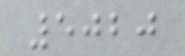5020
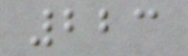223
